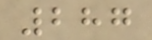287
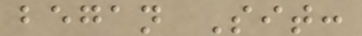began Sit:
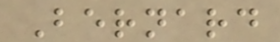Bernard
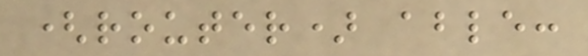(router) able:
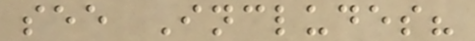see Includes?
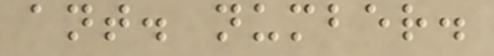ant. number.
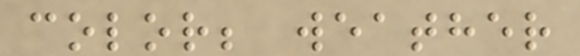color; weather
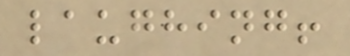laughing!
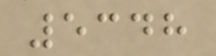5348
